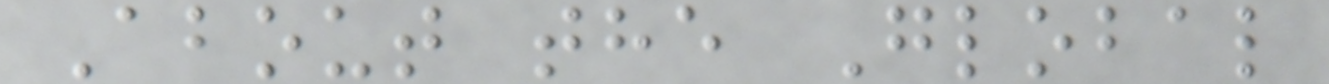About the Global
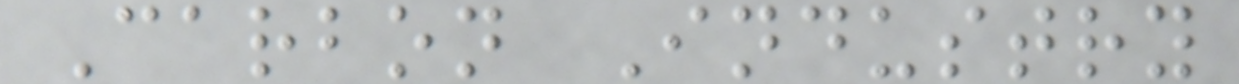Carbon Industry
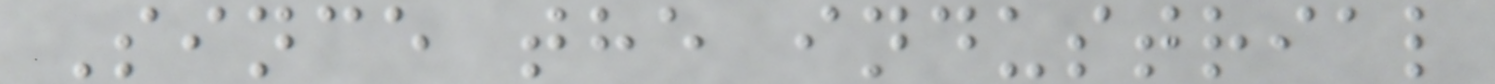Since the industrial
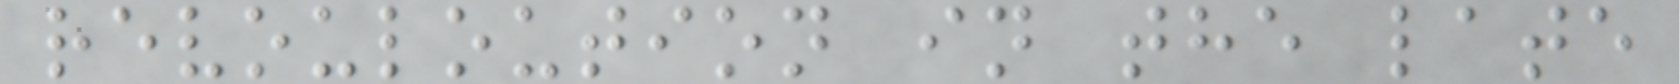revouloution in the late
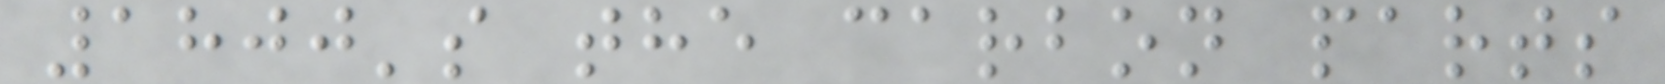1800's the carbon parts
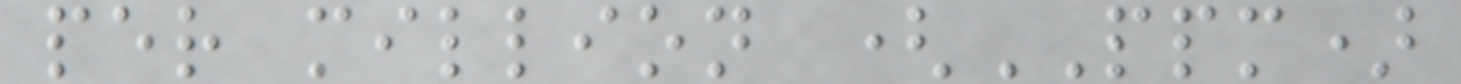per million (PPM)
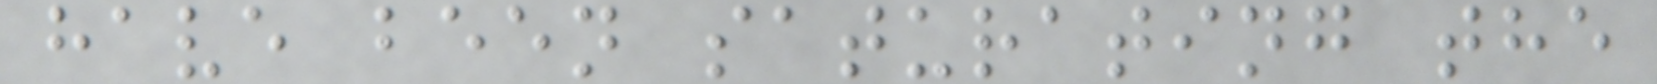have been saturating the
